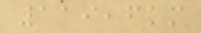119,6km
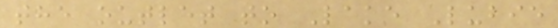the outlet to Lake Lubie
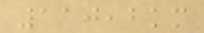110,2km
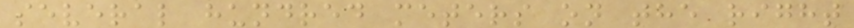several hundred meters on the right
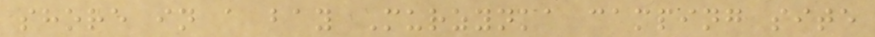shore in a bay Murzynka camping site
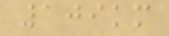109km
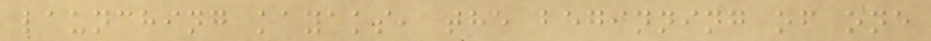launching kayaks, the beginning of one
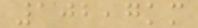102,7km
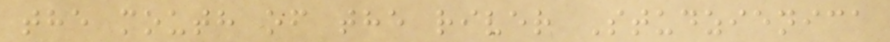the mouth of the river Studzienica
